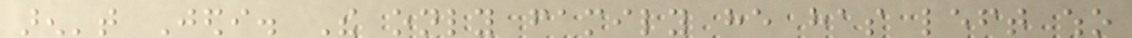aren't Jedi. The only family he has left who
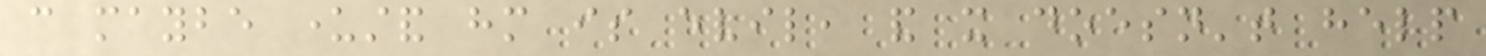can maybe understand him is evil, and it doesn't help
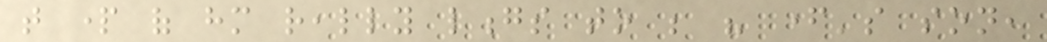that part of him really longs to be his father's son,
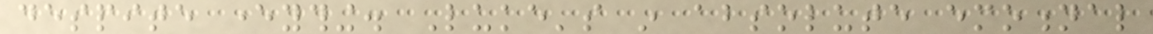despite everything. Luke's in absolute emotional
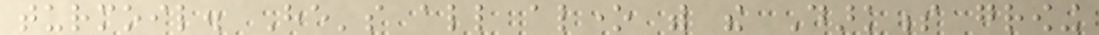turmoil. He's all alone with the Darkness growing
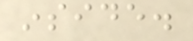inside.
